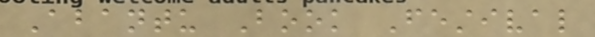Abantu Book Festival
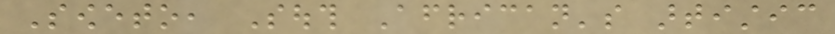Soweto, South African's artistic
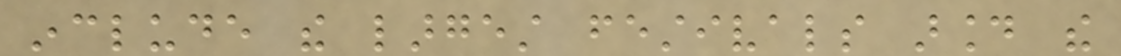include the largest festivals around the
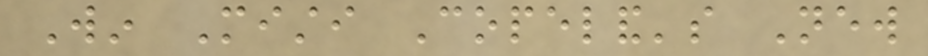Win Misti Copeland's New
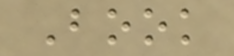Book
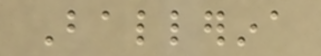Ballerina
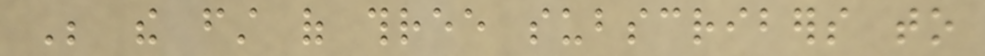Be the first of three subscribers to
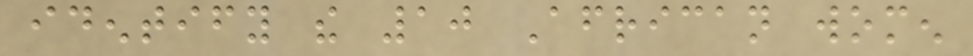identify the 10 African women
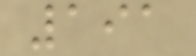191
